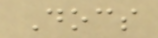Docs
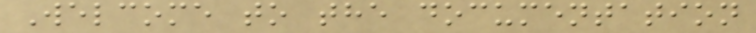Welcome to the documentation
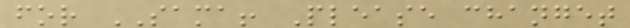for SAMA! Please changet
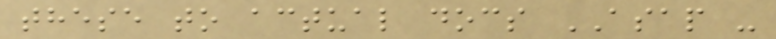these to actual docs ASAP -
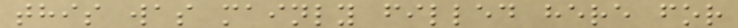this was mainly filled here for
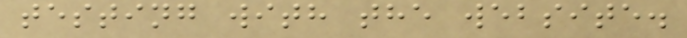testing with the website.
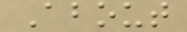About
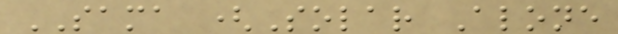SAMA (Solar Alone
